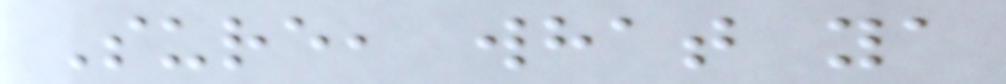Sure, what ya
